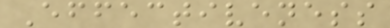Effectiveness
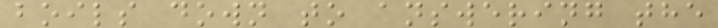boils down to answering the
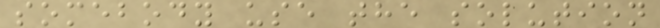somebody use the solution
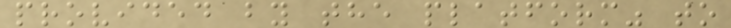provided by the platform" to
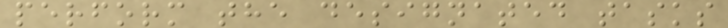perform the designated tasks
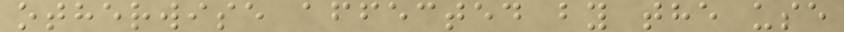otherwise affected by the use
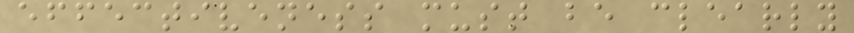effectiveness must be clearly
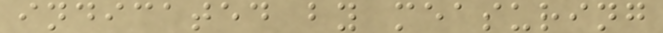indicated by measuring
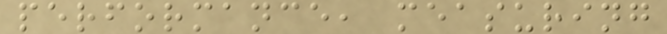performance, measuring
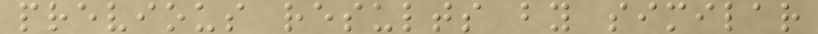previous results by similar
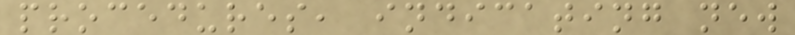procedures, indicating new
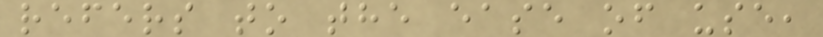refers to the ease of use,
